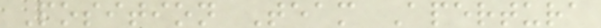Position Team Apertura
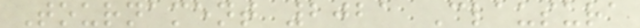Tournament 2021 Clausura
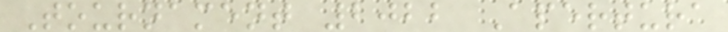Tournament 2022 Apertura
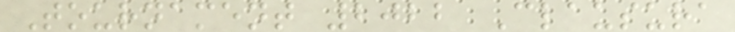Tournament 2022 Clausura
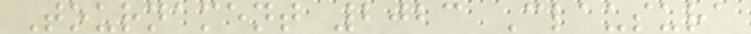Tournament 2023 Clausura
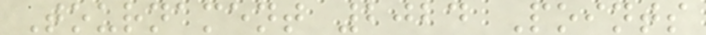Tournament 2024 Points
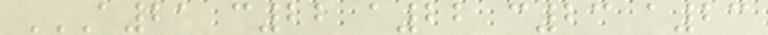A21 C22 A22 C23 A23
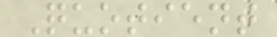Quotient
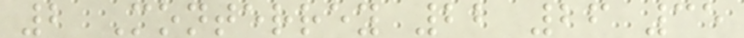2 Monterrey 22 26 35
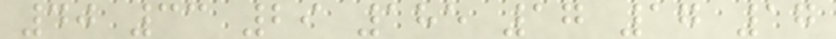40 33 29 185 17 17 17
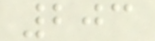203
